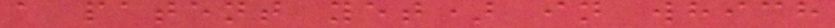a patent yet) in which
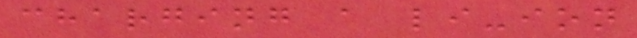charging a li-ion
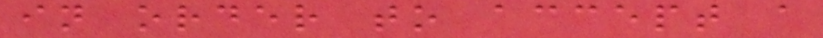in order to accept a
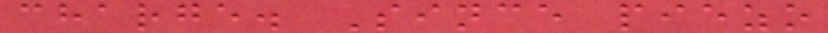charge. Since piezo
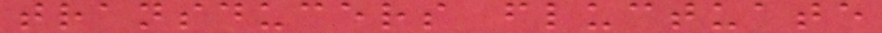transducers fluctuate
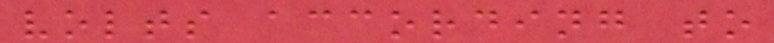volts according to
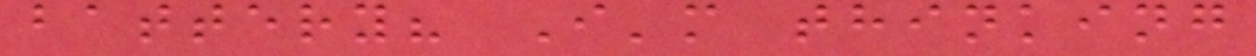battery? I'm thinking
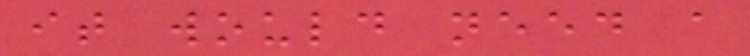it would need a
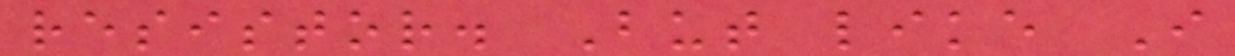resistor. But like I
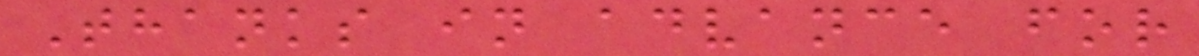Thanks in advance for
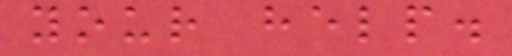your help.
